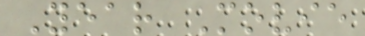Year Movie
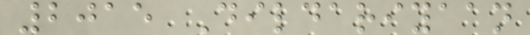2015 Dildariyaan
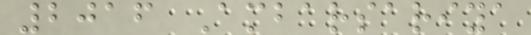2016 Ambarsariya
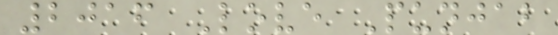2016 Love Punjab
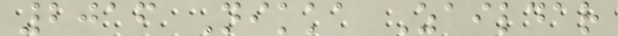2016 Nikka Zaildar
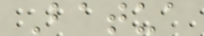Batua
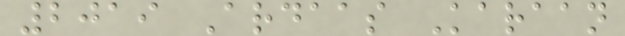2019 Ardaas Karaan
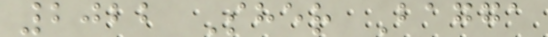2022 Sher Bagga
